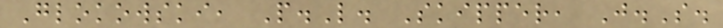Glokowski, P.L. Skipper, J.S.
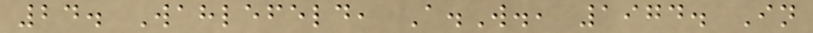24. Wahlefeld, A.W., 1974. In
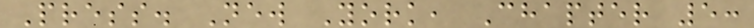Press. New York, Chapter 5:
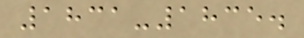1831-1835.
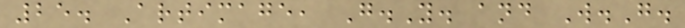25. Artimage, G.Y. and W.G.
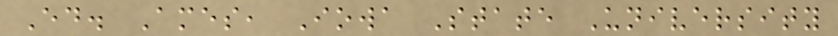Ed. Ames, Iowa State University
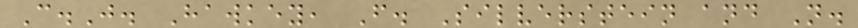C.J. Hawkey, F. Silverstein and N.
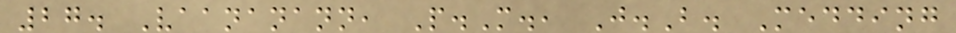27. Vaananann, P.M., J.B. Medding
